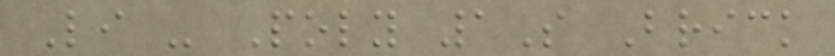Li - Poly 1S Brick
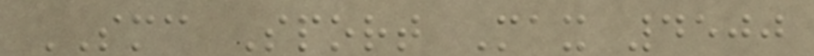SMC Sport Max 4500
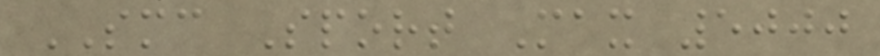SMC Sport Max 5000
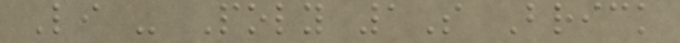Li - Poly 1S Brick
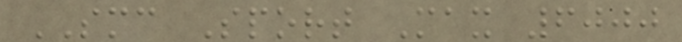SMC Sport Max 6000
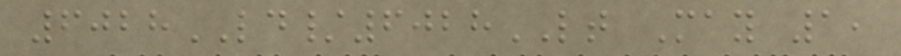6028LD/6028LT May 1,
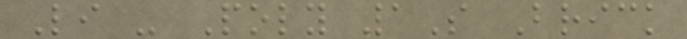Li - Poly 1S Brick
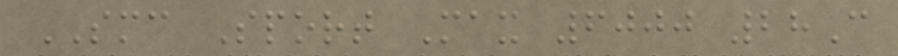SMC Sport Max 6000 28C
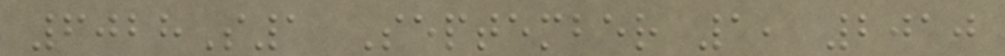6028S1 September 1, 2010
